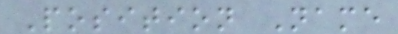Position Name
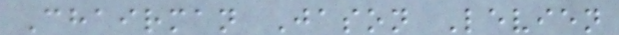Chairman Jason Levien
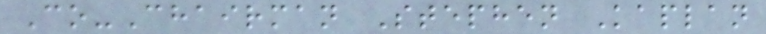Co-Chairman Stephen Kaplan
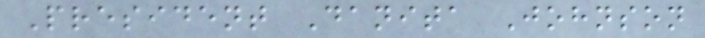President Danita Johnson
